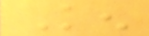Ken
